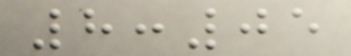8:05
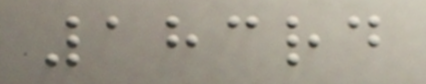183rd
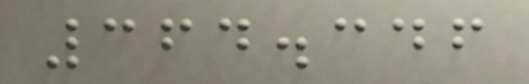364.346
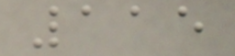115
